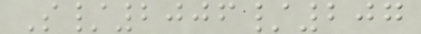S/2006/207
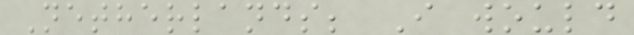Netherlands; I would
